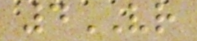4VR
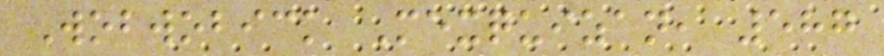Wobwobick Mexquizan, 587
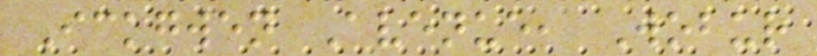Ickgwen Avenue, Wobur
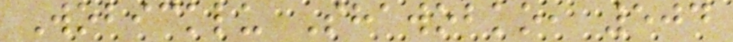Wobicklu Shawobko, 504
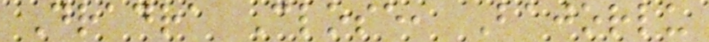Dradra Close, Bajorlu
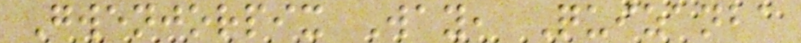Gwenjorpix Way, Quizanba
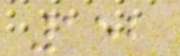152
